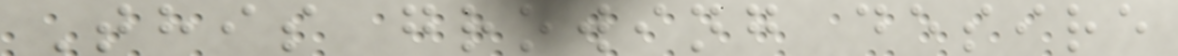This growing desire
